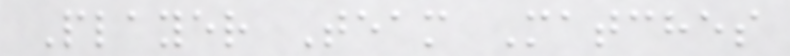Player Team Matches
